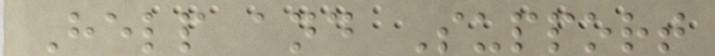Help and Support
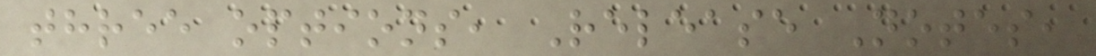three options, Release Notes,
